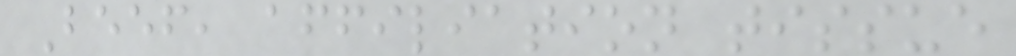Beef, affiliation tissue
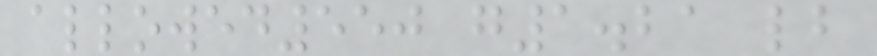allowed550 g1.21 lb
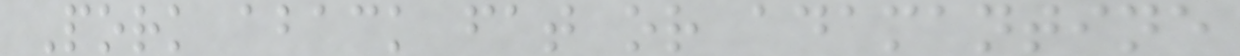Pork aback fat or adamantine
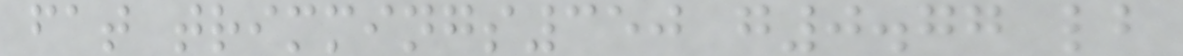fat trimmings350 g0.77 lb
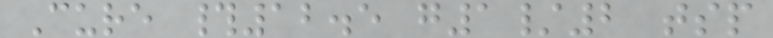Cure #12.5 g1/2 tsp
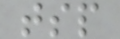tsp
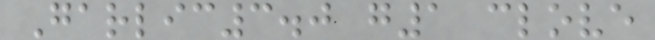Garlic3.0 g1 clove
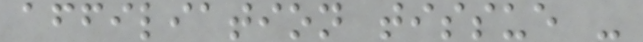affiliation tissue -
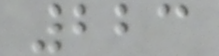223
